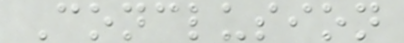Conclusion
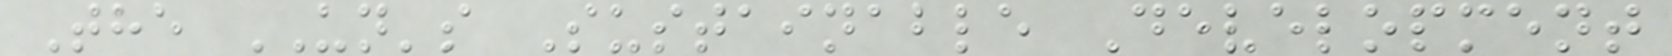The UN's Sustainable Development
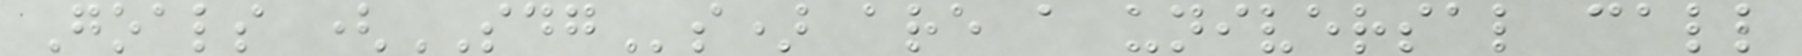Goals (SDGs) are a universal call
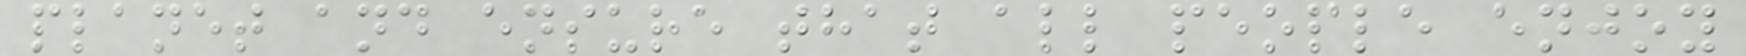planet and ensure that all people enjoy
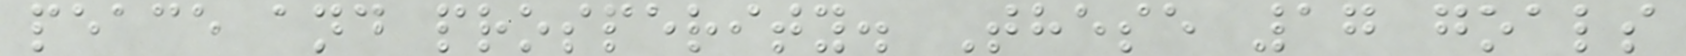peace and prosperity. These 17 goals
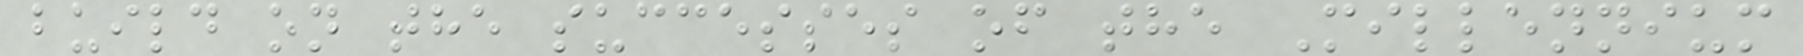build on the successes of the Millennium
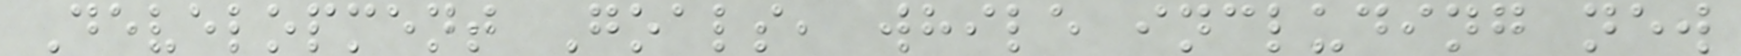Development Goals, while including new
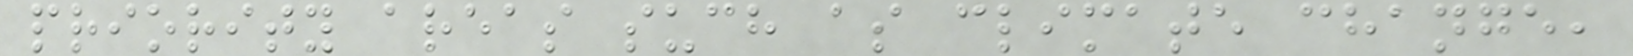priority areas such as climate change,
